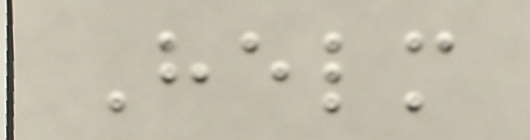Helm
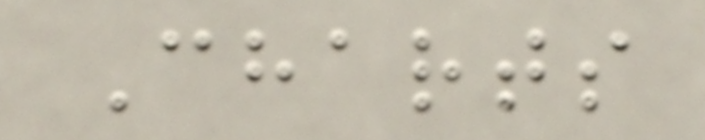Charts
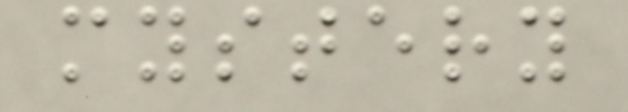mystery
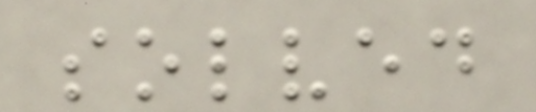solved
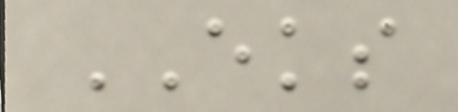EKS
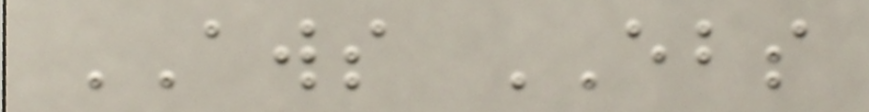AWS EBS
